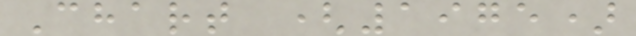Chart (1975)
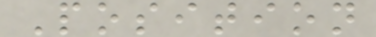Position
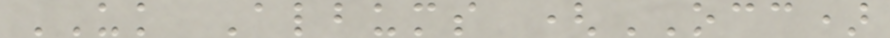UK Albums (OCC)
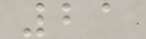21
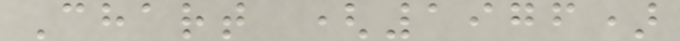Chart (1976)
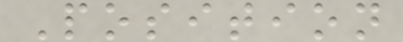Position
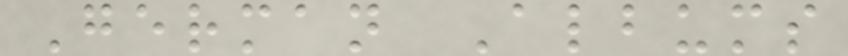German Albums
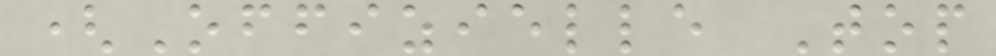(Offizielle Top
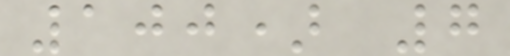100) 7
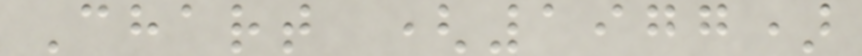Chart (1977)
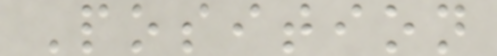Position
